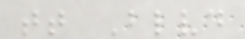tt Blvd
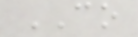CO
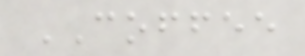COFFEE
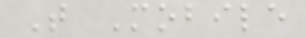T Mobile
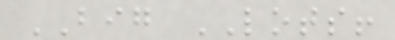BIG LOTS!
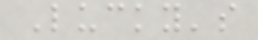Lucky's
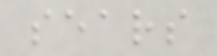sears
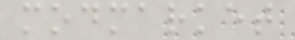modmarket
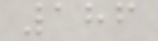186
